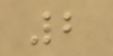2
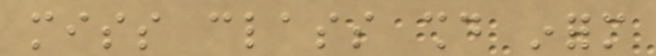miss class should inform
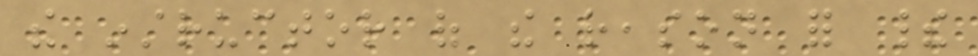the instructor of the reason for their
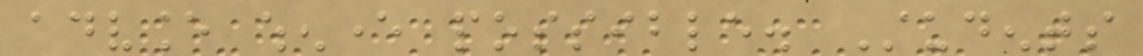advance whenever possible. Students
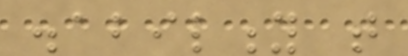disability that
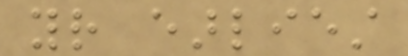your earliest
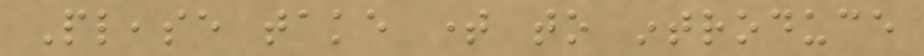Please take time to introduce
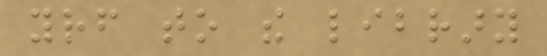yourself to the library
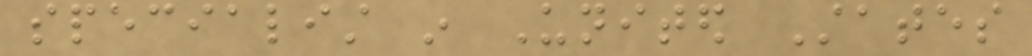specialist in United States
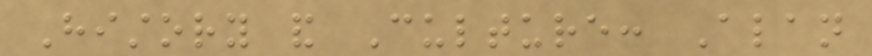History and Culture: Alan
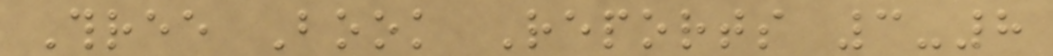Three Book Reports 3-8
